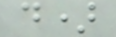d)
